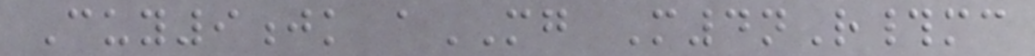Cuy9jk aMG M4nR#mc
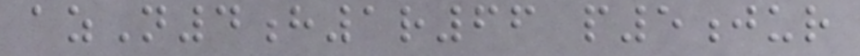azN4h1r66 p5jur
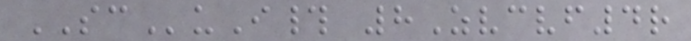SCuI# 8Zvcvf4r
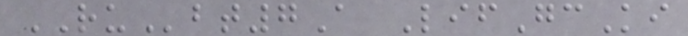RUbt7A LifGcKi
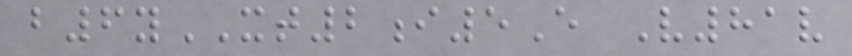b6yXT2i5E V81v
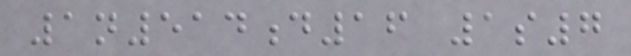1n514d16 1s7
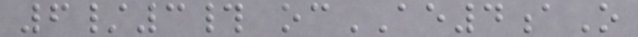6/3# ocAE4aO
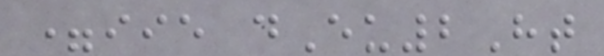=iie dEu2Ht
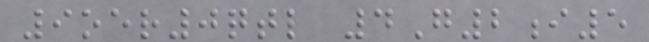9oer0qtl 4G2i5
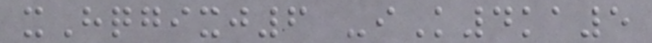xHqgixj6 -iK4ka5
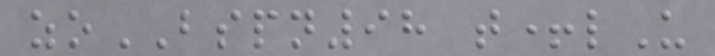zoBSPN98 t+lU
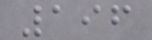196
